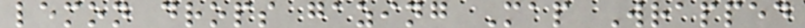lemon drops gazing Map Wrapped
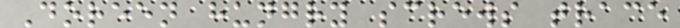Doreen hungry screws trace
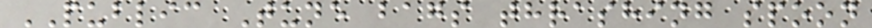PUBLIC Tune bags thrashing spoon
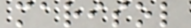marisol
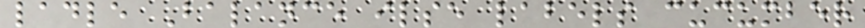ladle Balance ilse labels cucumber
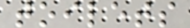toilets
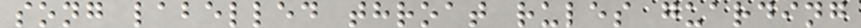song labelled throat rules guarding
